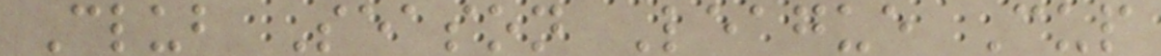Club Season League Cup
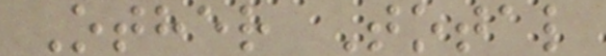Other Total
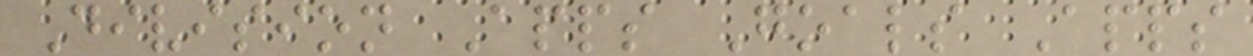Division Apps Goals Apps
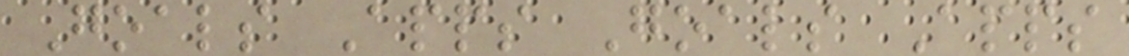Goals Apps Goals Apps
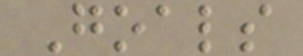Goals
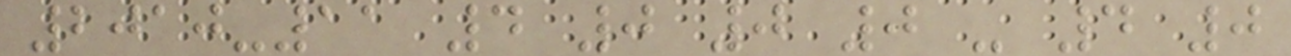2010-11 4 0 0 0 - 4 0
